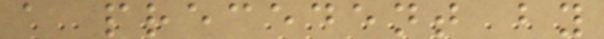a precedent by
